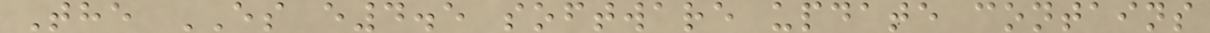The ES e4.5 software update contains
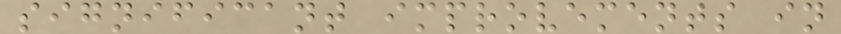significant improvements in
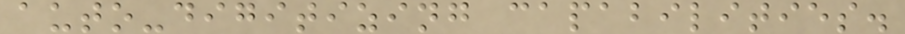auto-digitizing capabilities.
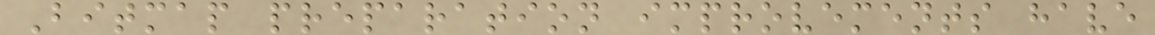Bitmap preparation improvements have
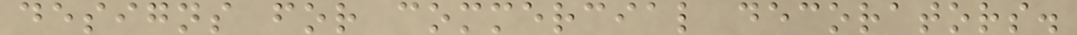designs for commercial decorators.
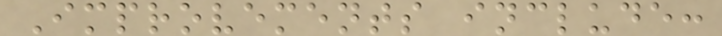Improvements include:
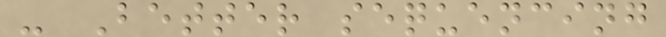- Better sequencing
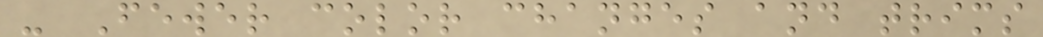- Fewer color changes and trims
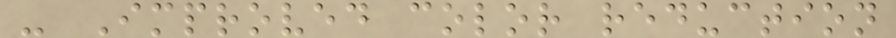- Improved color reduction
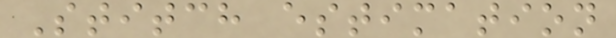Stitch estimation
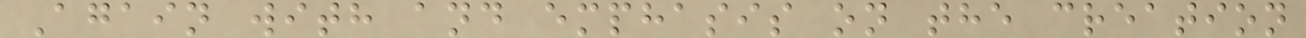Again with and emphasis on the creation
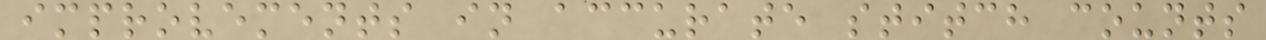improvements in accurate stitch counts
